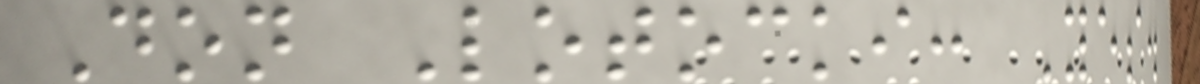Don Lotocki: Yes.
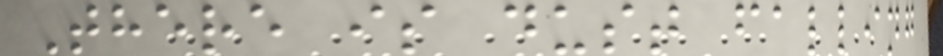There is dust falling
